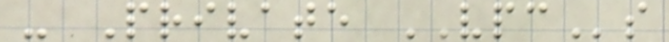- Private VPCs
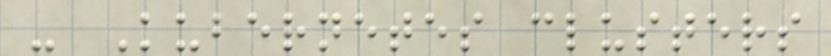- Kubernetes clusters
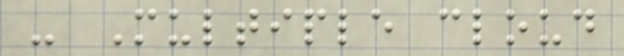- Multiple cloud
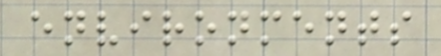environments
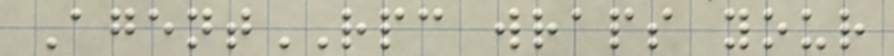AgentRPC wraps your
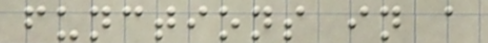functions in a
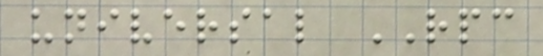universal RPC
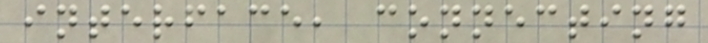interface, connecting
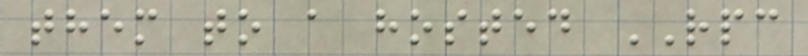them to a hosted RPC
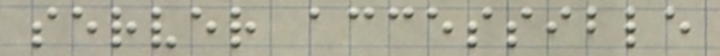server accessible
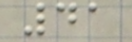41
